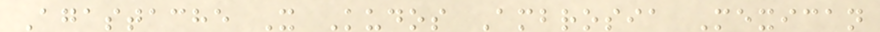Agastache X Kudos Ambrosia Mexican
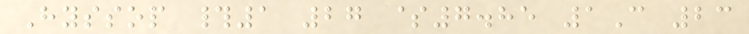Hyssop #1 27 $7.85 1C 23
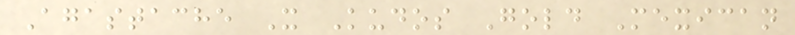Agastache X Kudos Gold Mexican
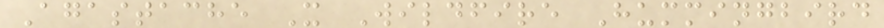Agastache X Wildfire Hummingbird
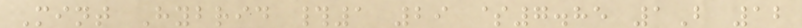Mint Hybrid #1 29 $7.85 1B 12
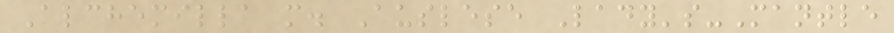Alchemilla m. Auslese Lady's-Mantle
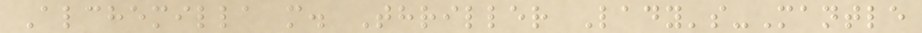Alchemilla m. Thriller Lady's-Mantle
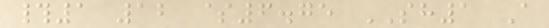#1 12 $6.75 SH1 A
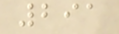291
